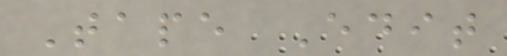Tape Edit
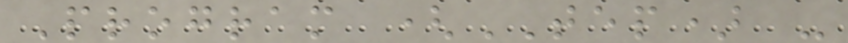Program (TEP) -
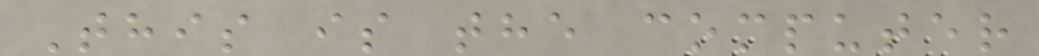This is the computer
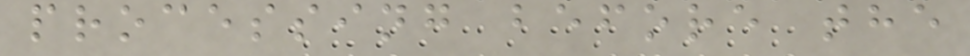processing before the
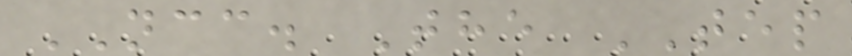NCC. The TEP
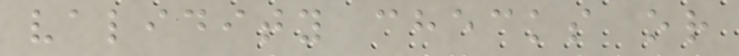validity checks or
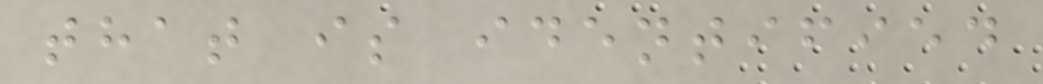that is identified
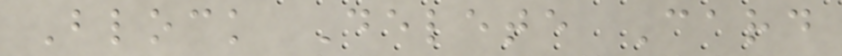Block Delete Card
